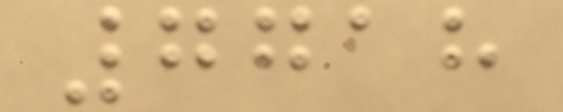7718
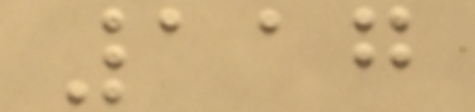117
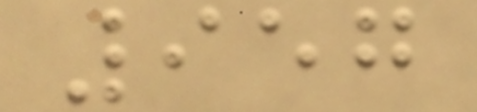957
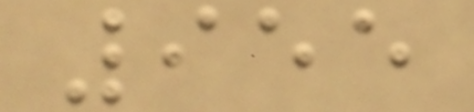955
